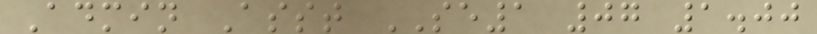Admin Asst SE1 07 1.00
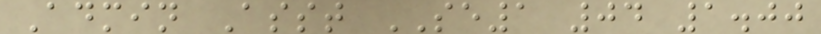Admin Asst SE1 04 1.00
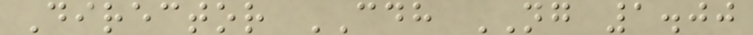Director CDH NG 1.00
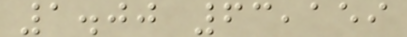1.00 63,159
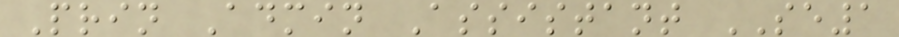Prin Admin Assistant SE1
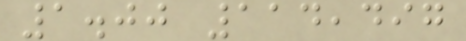1.00 114,497
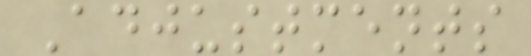Adjustments
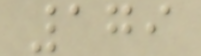179
